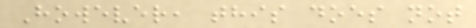However, this does not
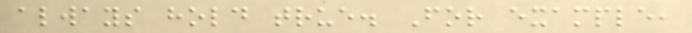always hold true. For example,
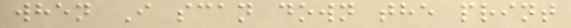when I scan down the print
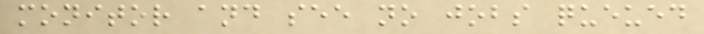monitor and see no jobs queued
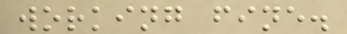working fine.
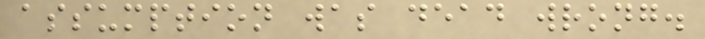assumption was dead wrong.
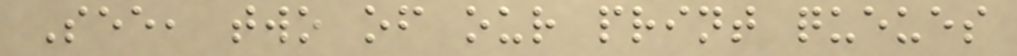See, two of our print queues
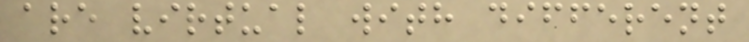are virtual with different
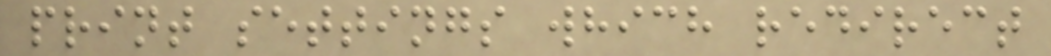print settings which redirect
